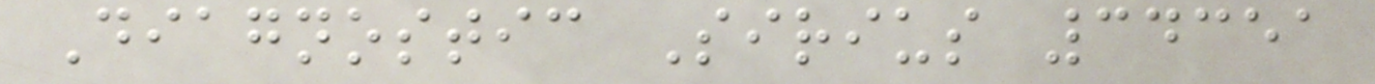Diagnostic Sirius 34351
